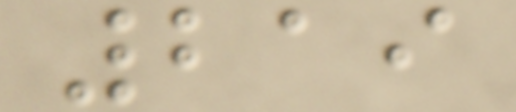219
